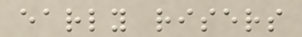early risers
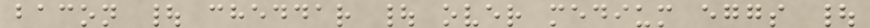bacon | cheddar | over medium eggs |
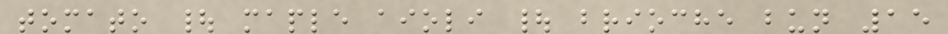tomato | maple aioli | brioche bun 15
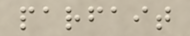parfait
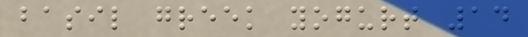basil greek yogurt 14
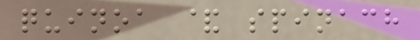quinoa & spinach
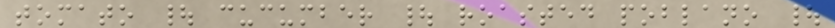tomato | cucumber | roasted poblano |
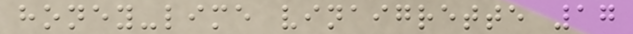honey-lime vinaigrette 17
